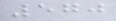570
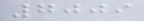7009
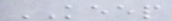KEEP
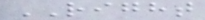RIGHT
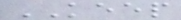KEEP
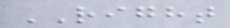RIGHT
